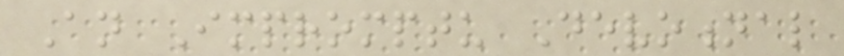An Impromptu Devotional
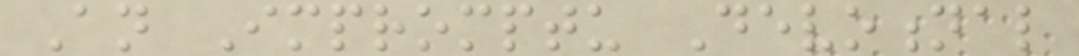An Impromptu Devotional
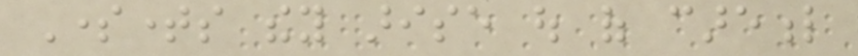Sometimes they arise out of careful
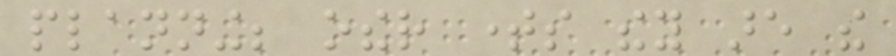planning; other times they are the
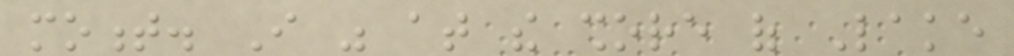moment. I was at the shore of Lake
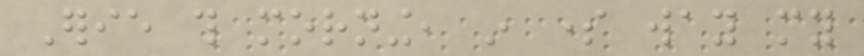Erie this morning, in some way my
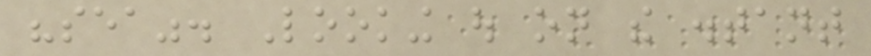"sea". Looking out on the distant
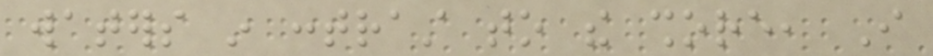waters in contrast to the shore, I
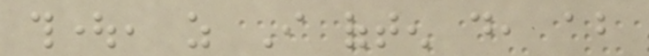thought, as I often do, about
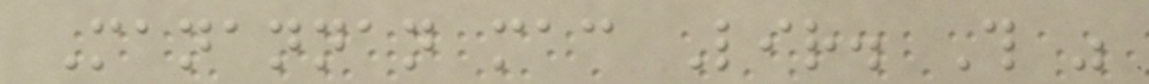Manannan mac Lir. This was
